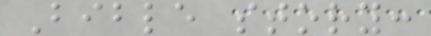Bible story:
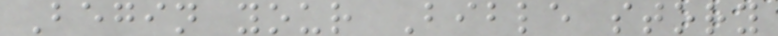Begin your Bible story
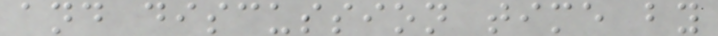and discussion time by
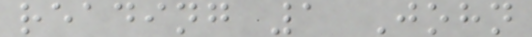reading 1 John
